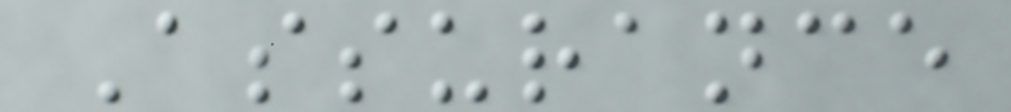Assurance
